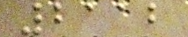2112
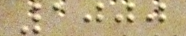1000
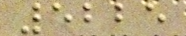5225
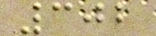302
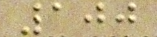100
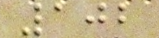102
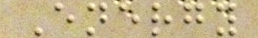Energy
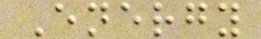Energy
